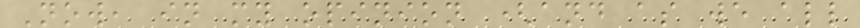Now, in my opinion (and as we all
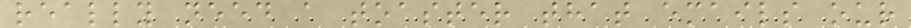really need a toaster that emails our
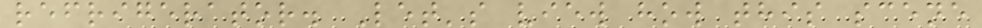refrigerator. Let's view how this scene
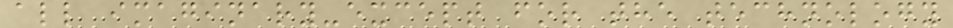all imaginary-except for the technology
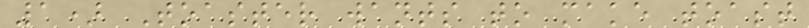1) Toaster wants to make toast
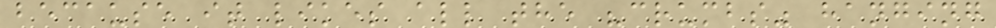because it likes all the "crumbs" hanging
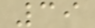39
